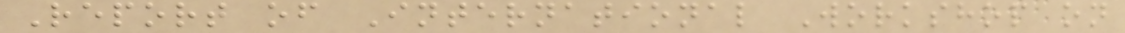Report of International Workshop on
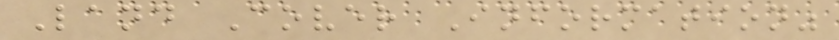Land Cover Information"
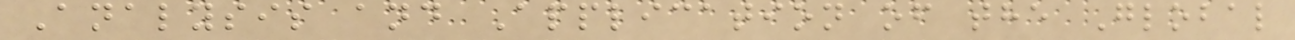Analysis and Application of the Global
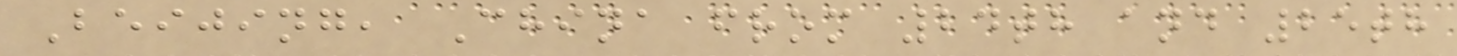Beijing, China from 24th and 25th
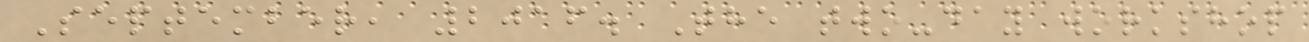September, 2016. The two-day workshop
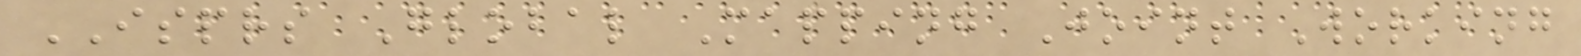ISPRS Global Mapping Joint Working
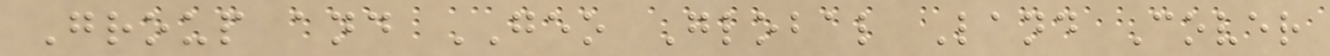Group and GEO Global Land Cover
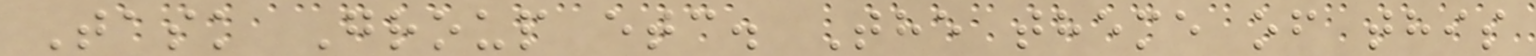Task Group etc. The theme of this
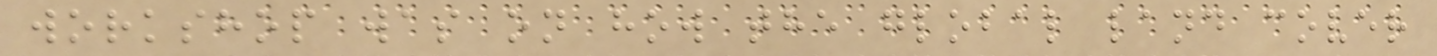workshop was on how the global land cover
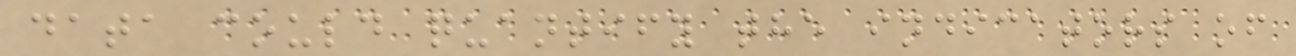data could quantify the indicators of
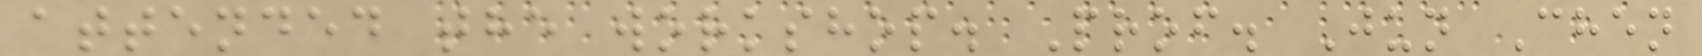attended the workshop. Prof. Jun Chen
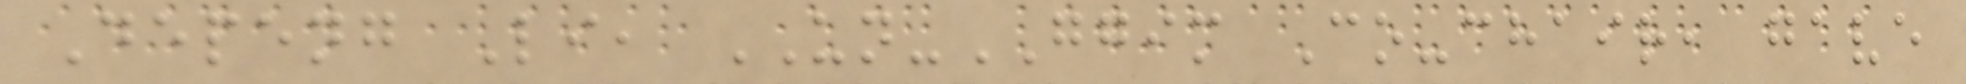Depeng Li, UN-GGIM Co-chair, gave
